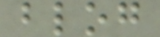blog
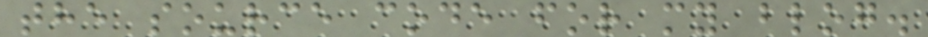the source code for my blog.
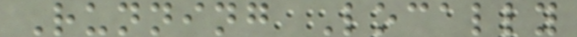Running Locally
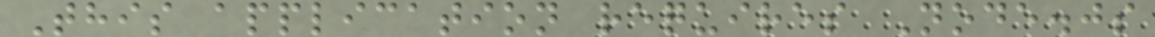This application requires Node.js
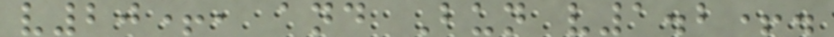v20+, and Bun v1.2+.
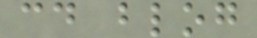cd blog
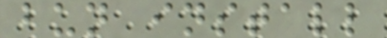bun install
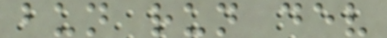bun run dev
